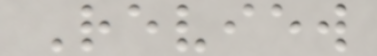Review
